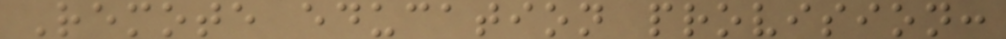Remote education provision:
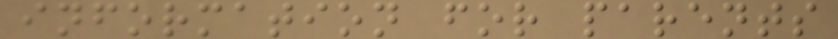information for parents
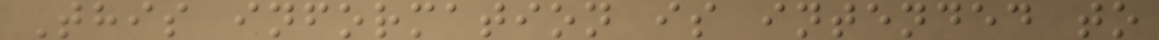This information is intended to
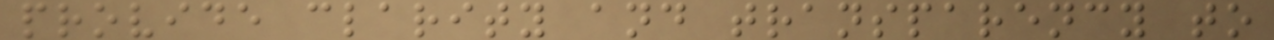provide clarity and transparency to
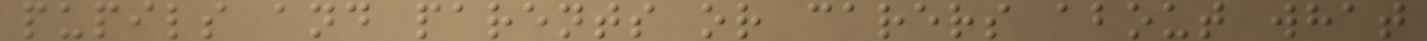pupils and parents or carers about what
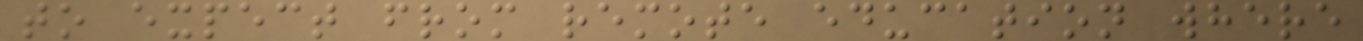to expect from remote education where
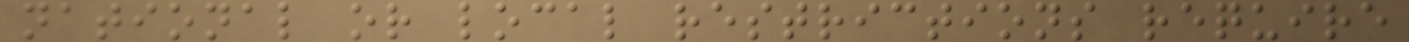national or local restrictions require
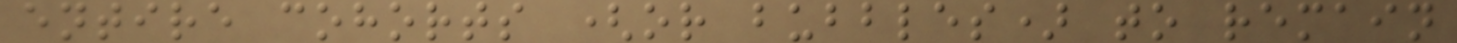entire cohorts (or bubbles) to remain
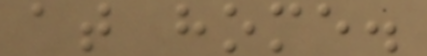at home.
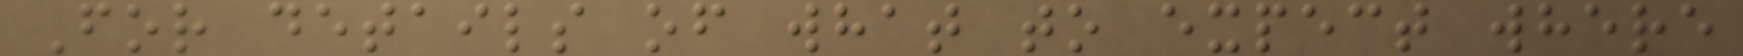For details of what to expect where
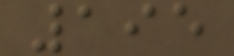195
